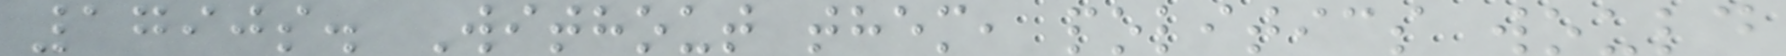1790s. Without them, politics would
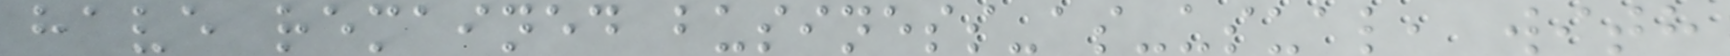have remained business-as-usual, with
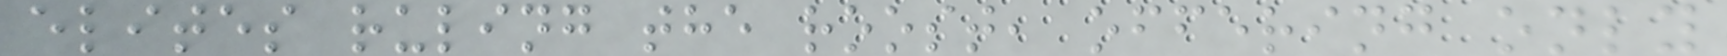elites ruling the roost, offering only
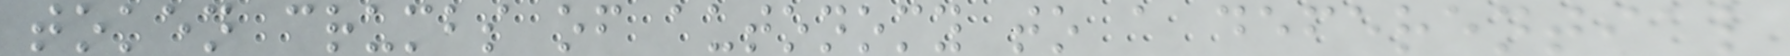token crumbs of autonomy to a deferential
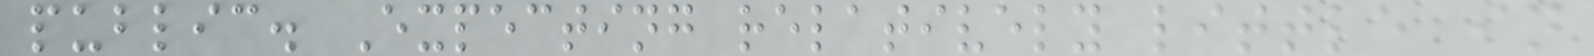public. Expecting relatively little in
